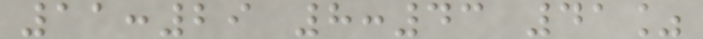11:29 8:43 41%
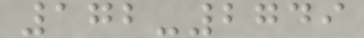172-2749
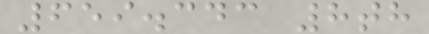659.343 8th
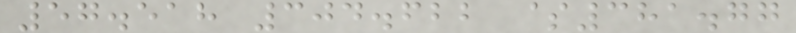57.518 304.622 $381.77
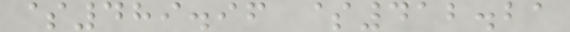$489.96 $412.21
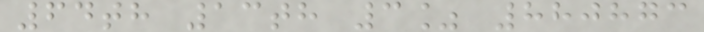64th 13th 3% 880873
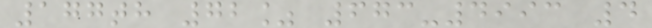177th 72% 673-4993 4
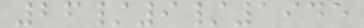26/9/1945
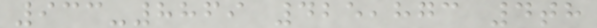933-8869 425,873 4th
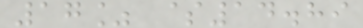17% $14.89
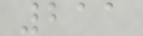211
